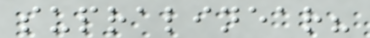supralinear?
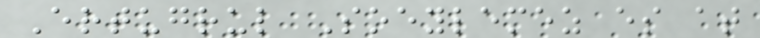Ertugrul Soeylemez es at
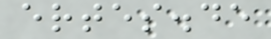ertes.de
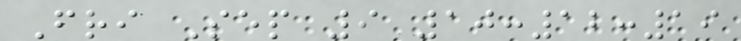Fri Sep 9 10:12:19
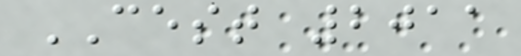CEST 2011
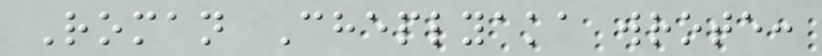Roman Cheplyaka wrote:
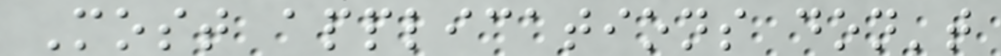Most applications don't
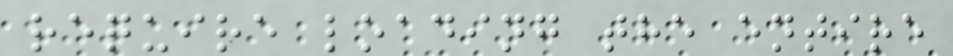require loading the entire
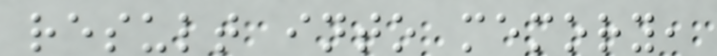result into memory,
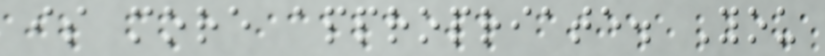is more appropriate. You
